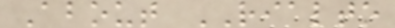About RIALTO
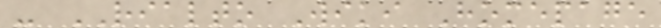- RIALTO Wiki Homepage
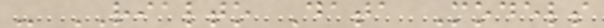- RIALTO Data Models
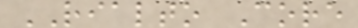RIALTO Core
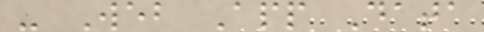- Web App Data
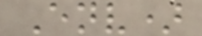Env)
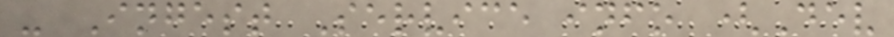- Ingest Service info (Dev
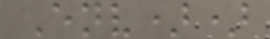Env))
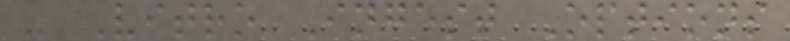- Vitro Ingest Options
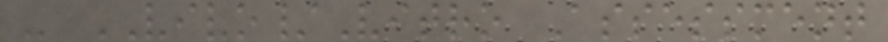- VIVO/Vitro Assessment
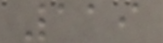119
